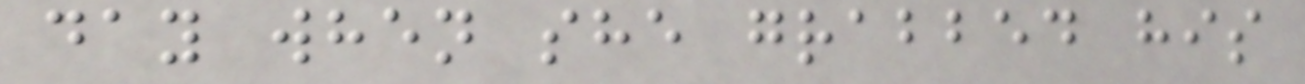day when she grabbed his
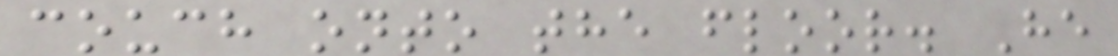couch onto the floor. He
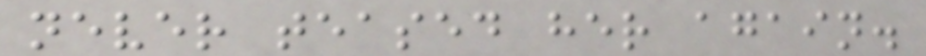never teased her again.
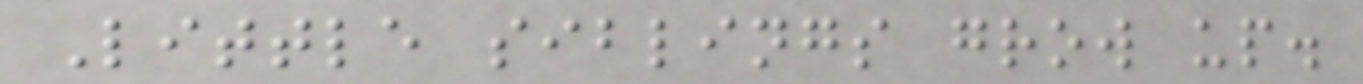Little siblings grow up.
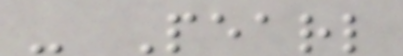- Pearl
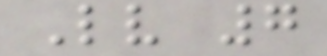Lv 7
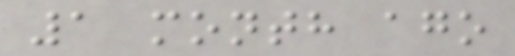1 month ago
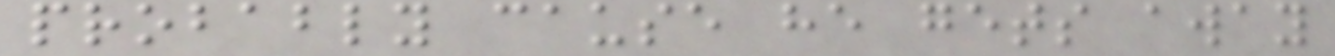probably cause he gets away
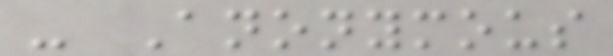- Anonymous
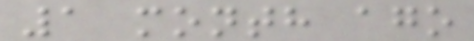1 month ago
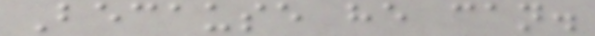Because he can.
